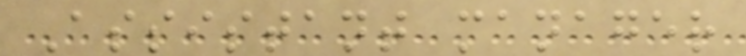Assistant manager
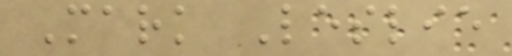Mark Leslie
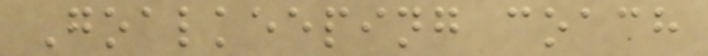Goalkeeping coach
